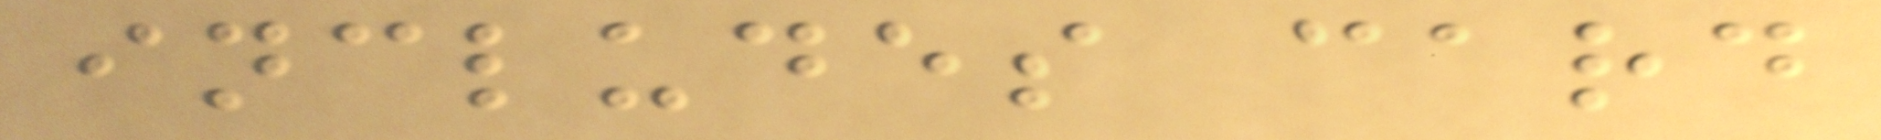includes card
